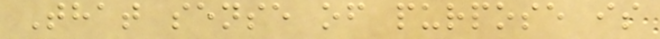That sense of purpose is
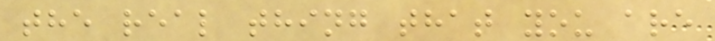the real thing that you are
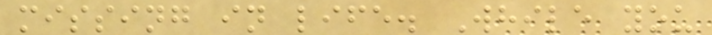missing in life. While you
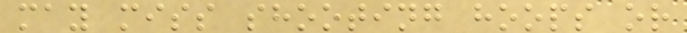may miss shooting hoops or
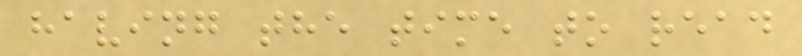having the time to read
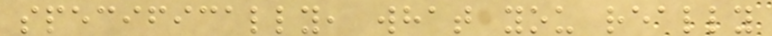specifically, what you really
